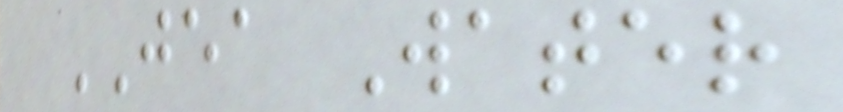JEA Water
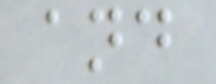and
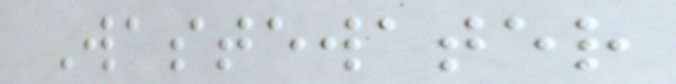Wastewater
